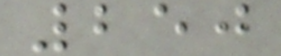250
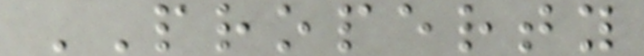PROPERTY
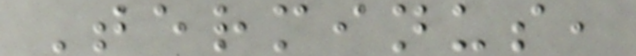Terminus,
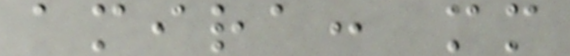amira: mm
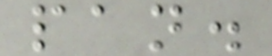pan.
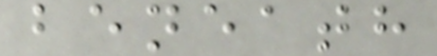beneath
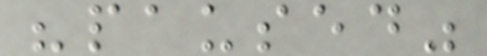"paused"
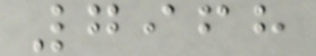7968
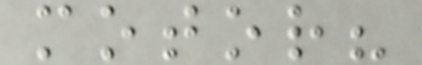motor?
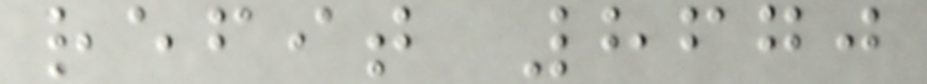refit 8670
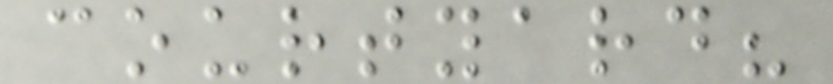courtyard?
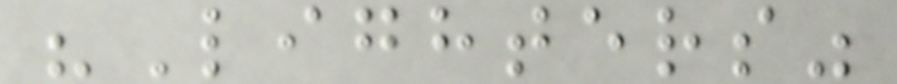"Lighters"
